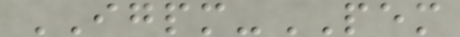IGPM-PEM
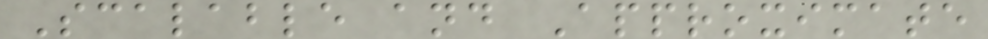Scalable and Approximate
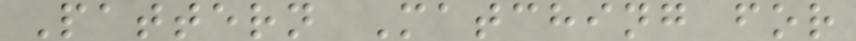Pattern Matching for
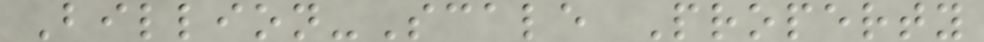Billion-Scale Property
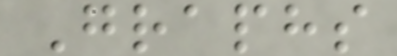Graphs
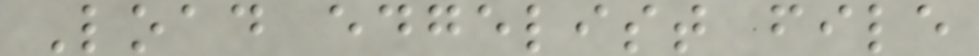Load edgelist file
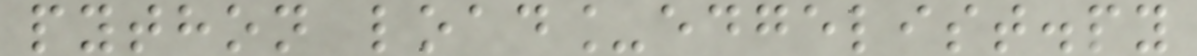python load_edgelist.py
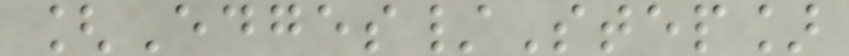[Edges/Step]
